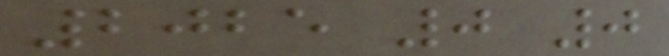2025 0 0
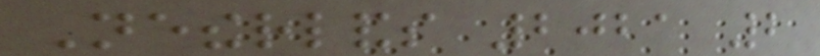Netherlands 2021 2
